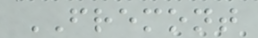FREMONT
